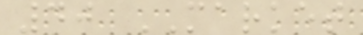40 MARKET
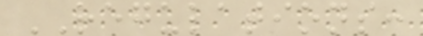REGULATIONS:
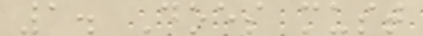1. Does must
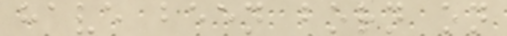have been born on
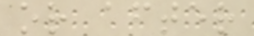or after
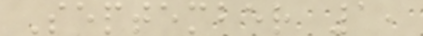September 1,
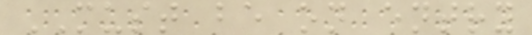MUST be on entry
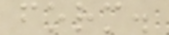form.
